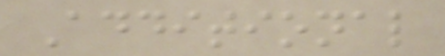Additional
